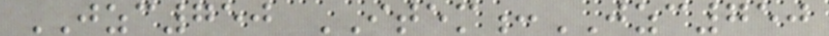JZC750 ITEM:JZC750
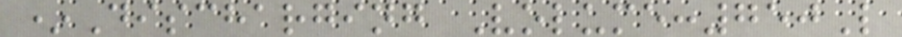*Discharging Volume:750L
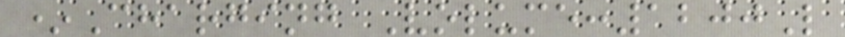*Charging Volume:1200L
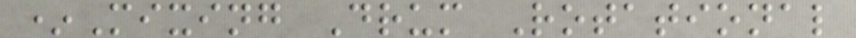*Mixing Drum Rotational
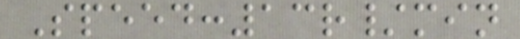Speed:13r/min
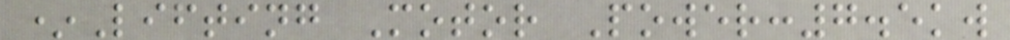*Lifting Motor Power:7.5kw
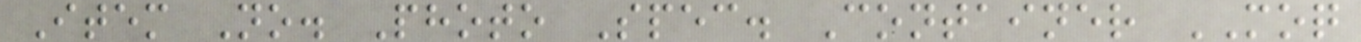Item No. Photo Spec. Container MOQ
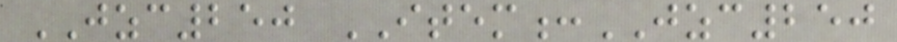JZC250 ITEM:JZC250
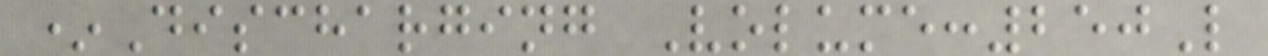*Discharging Volume:250L
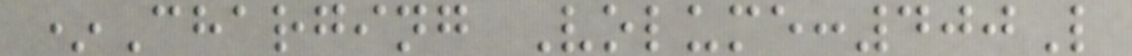*Charging Volume:400L
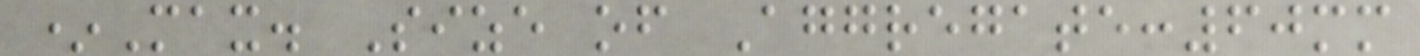*Max. Size of Aggregate:60mm
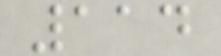114
